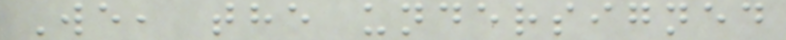We, the undersigned
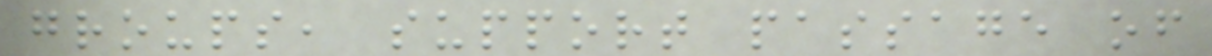groups, support passage of
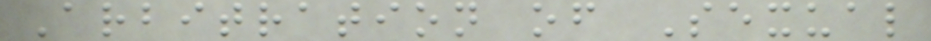Arbitration of Sexual
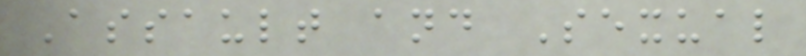Assault and Sexual
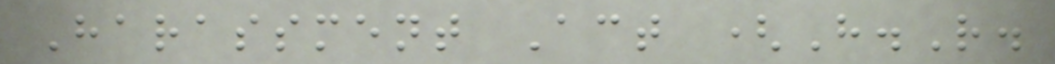Harassment Act (H.R.
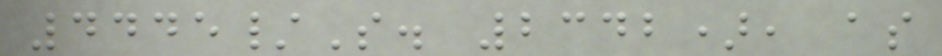4445/S. 2342), as
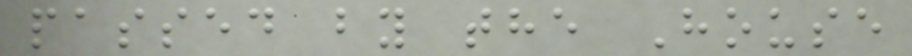passed by the House
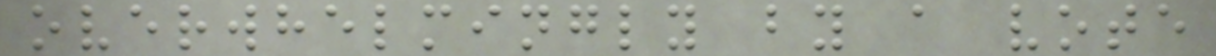overwhelmingly by a vote
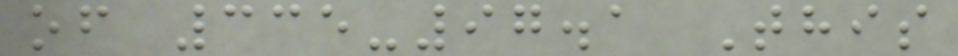of 335-97.1 This
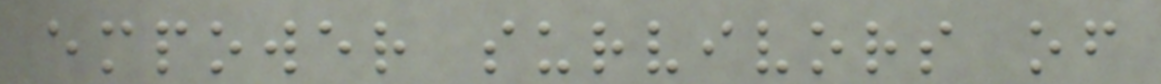empower survivors of
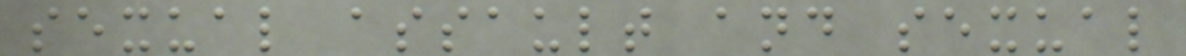sexual assault and sexual
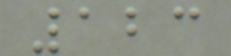123
